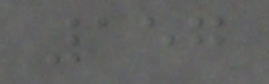157
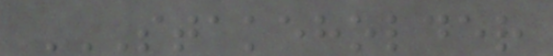STAKEHOLDER
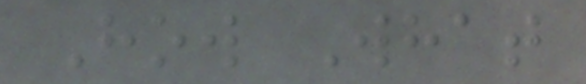How What
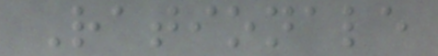Rationale
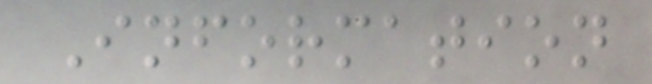Information
